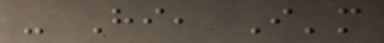- Hi, I'm
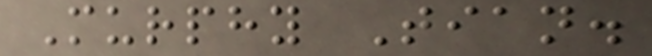Murphy Tian.
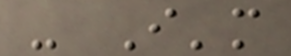- I'm
